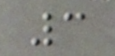3
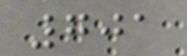701
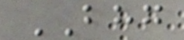BHG
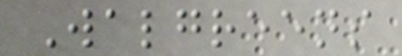Walgreens
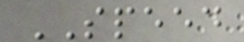SPEED
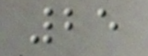25
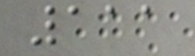111
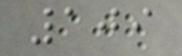109
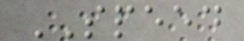SPEED
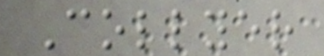Collyer
